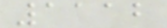1112
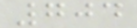704
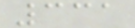331
